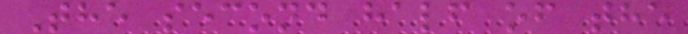The second half of the
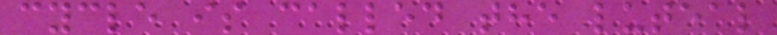cycle is called the luteal
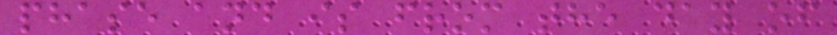phase and is from the day of
